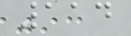114
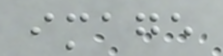image
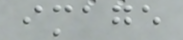image
